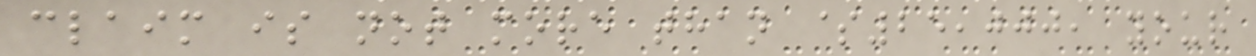claim is not more than $25,000, your
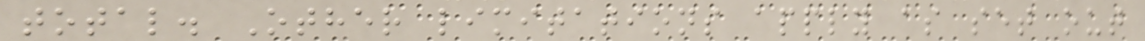total. Other limitations apply as set out
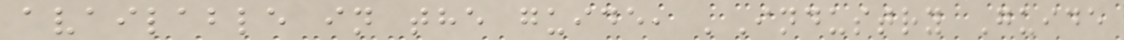available in the guide, 'Industry Guide
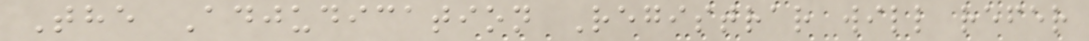The Adjudication Registrar will refer
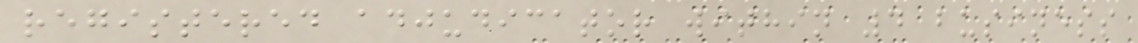registered adjudicator within 4 business
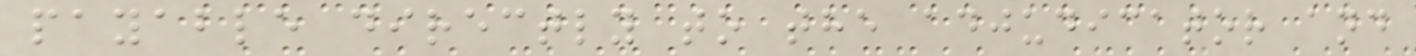payable directly to the adjudicator and
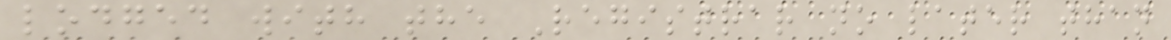lodged with the Registrar no later than
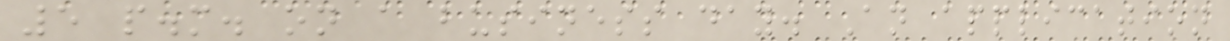5 p.m. on a business day. An application
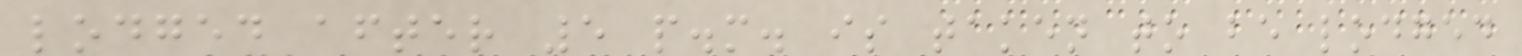lodged after 5 p.m. is taken to be lodged
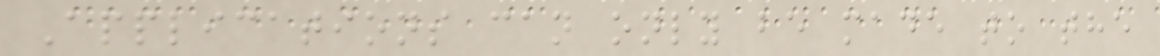Applications can only be made to the
